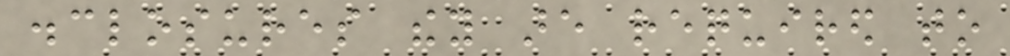disclosures they are required to
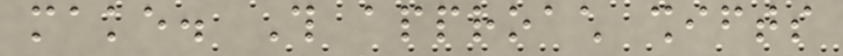make. This approach shifts
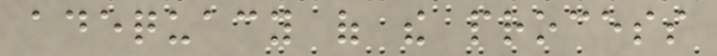adequacy of the process
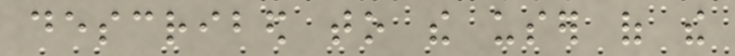described to the user of the
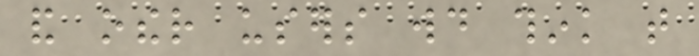and other users would think that
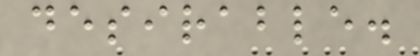desirable.
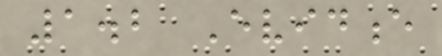1.2 Evidence
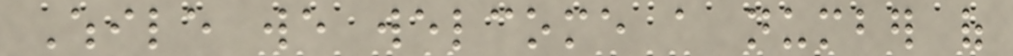While we welcome a number of
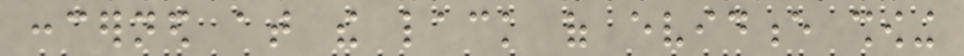concerned at the lack of evidence showing
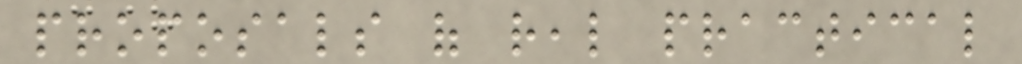proposals of real practical
